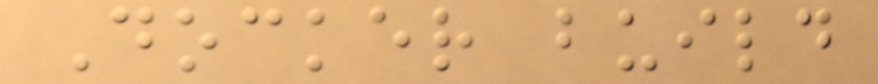Docker build
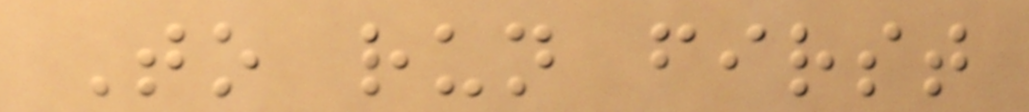To run first
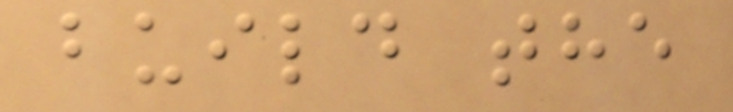build the
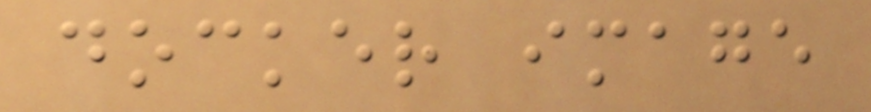docker image
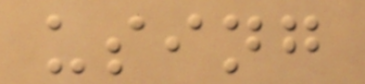using
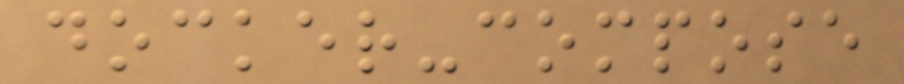docker-compose
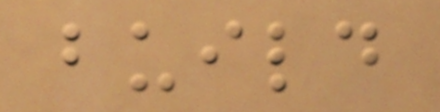build
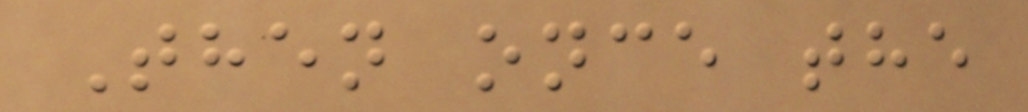Then once the
